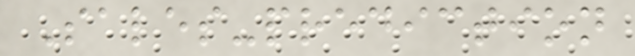Sales-prediction
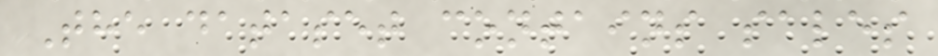The dataset contains sales
